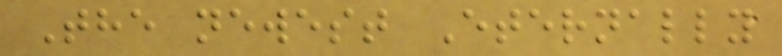The newest Eternally
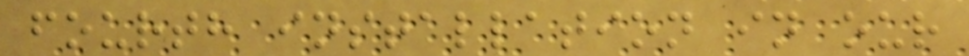fourth installation in our
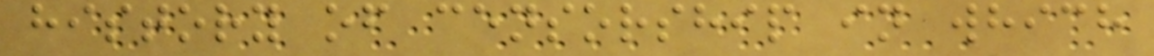history of censorship in which
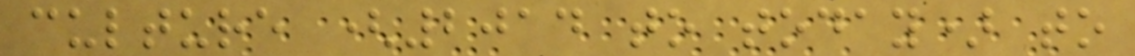culture (2014 to today) to
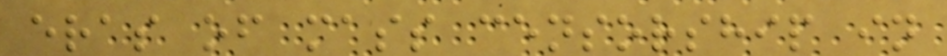eras of mass censorship in
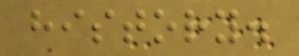history.
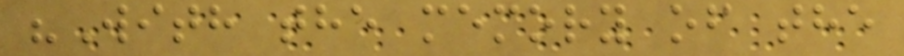"With the memory of the
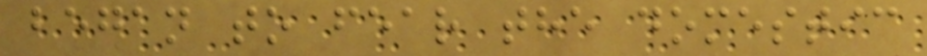began to fear the domestic
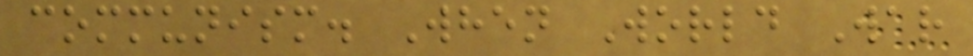communism. When World War
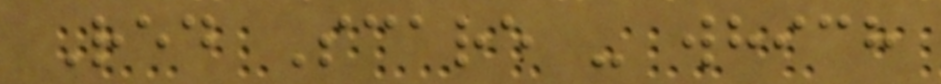Red Scare - which
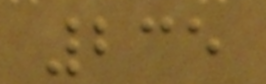235
